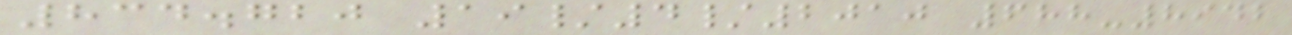834.720 19/4/2010 688-8942
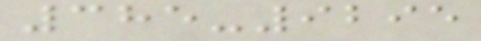385-9295
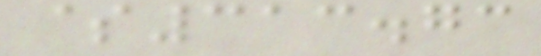$313.73
